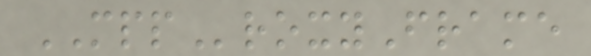MPProxyFrame
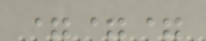===
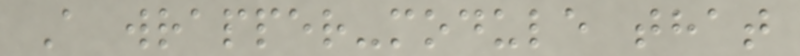A wrapper-module that
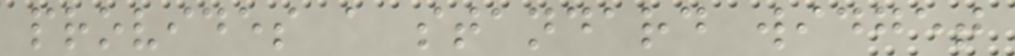provides a standard widget
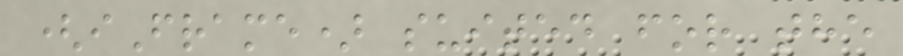(iFrame) suited for the
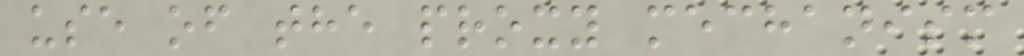use of the proxy mechanism
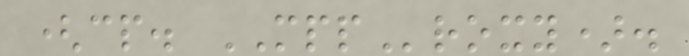(cp. MPProxy).
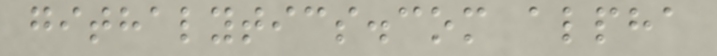githalytics.com alpha
